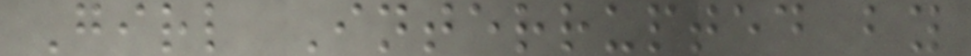Girl Interrupted by
